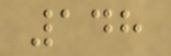148
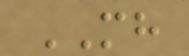MH
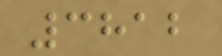3812
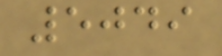5049
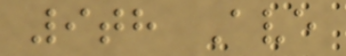9th Ave
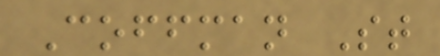Coffman St
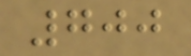700
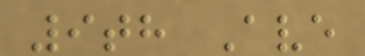9th Ave
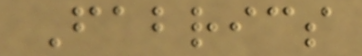Fabrics
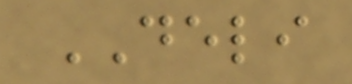DELI
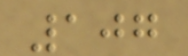107
